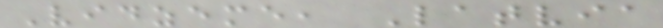Vidzeme, Latvia
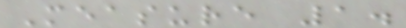Measure 1.
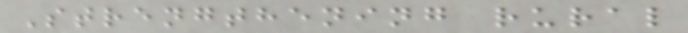Strengthening rural
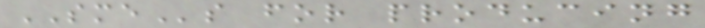SMEs for producing
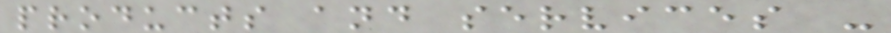products and services -
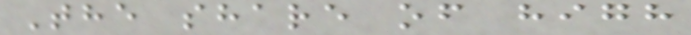The share of high
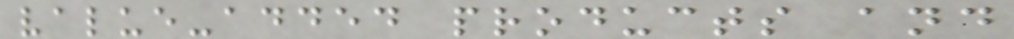value-added products and
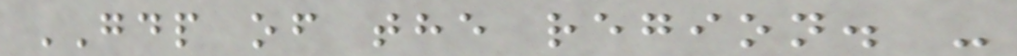GDP of the region. -
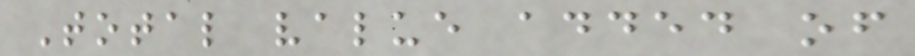Total value added of
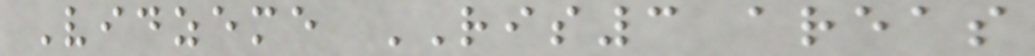Vidzeme RIS3 areas
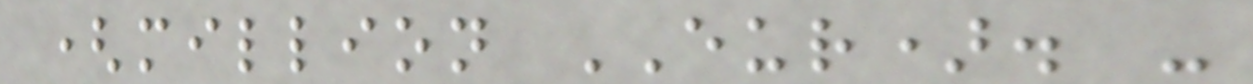(million EUR). -
